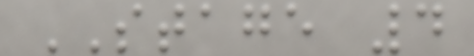STAGE 4
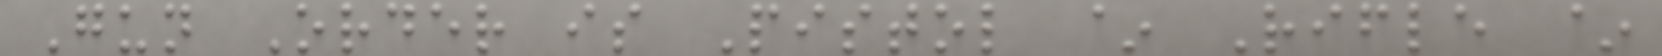Gun Order is Pistol ~ Rifle ~
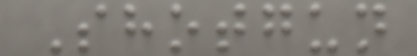Shotgun
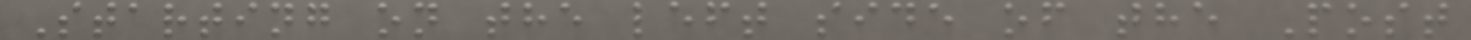Starting on the left side of the Post
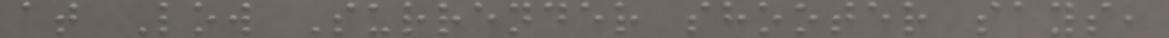at Low Surrender shooter says,
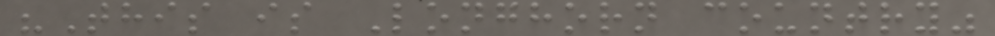"This is Longhorn country"
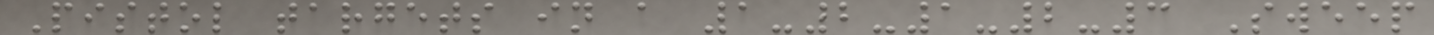Pistol targets in a 1-2-1-2-3 Sweep
